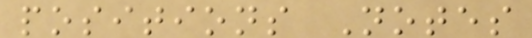positions Notes
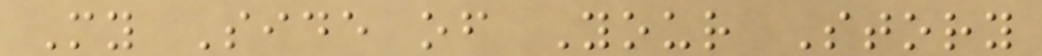My Side of Your Story
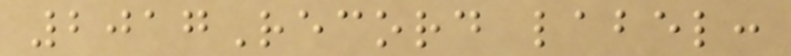2017Record label:
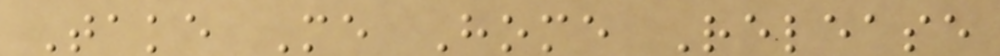Take Me Home Release
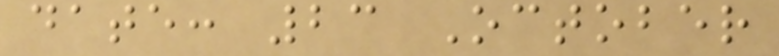date: 23 October
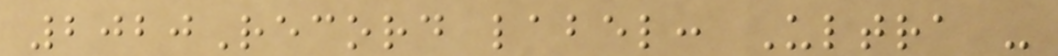2020Record label: Ultra -
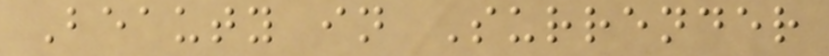Beauty in Surrender
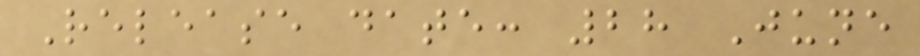Release date: 28 June
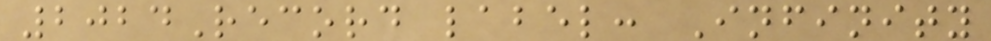2024Record label: Infinity
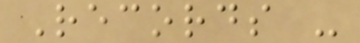Records -
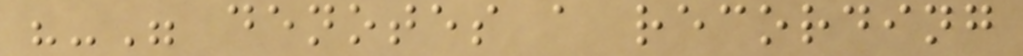"-" denotes a recording
